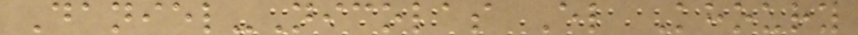Daniel-Nicolas El Khoury
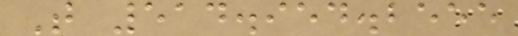T 514.954.2555
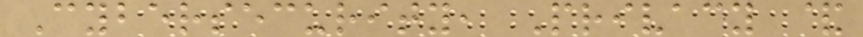Cybersecurity, Privacy &
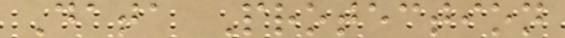Data Protection
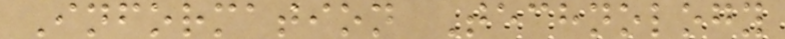Information Technology
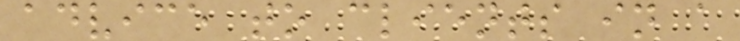advice to clients in a
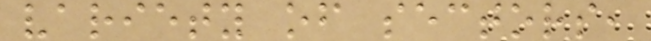variety of sectors,
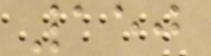150
